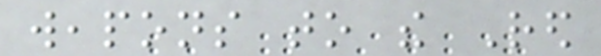weapons to the Red
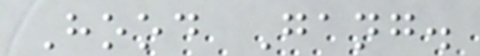Hood Gang.
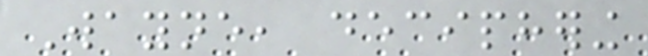Wayne, deciphering
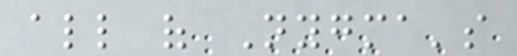all of Nygma's
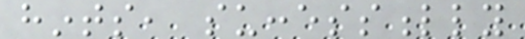hints, successfully
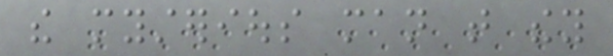the mysterious man that they
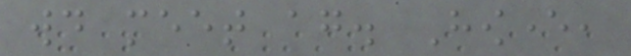would meet again. However,
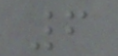6
